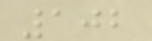102
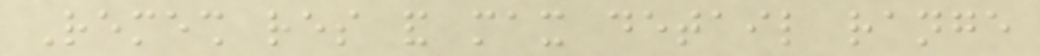Remesh res and max detail range
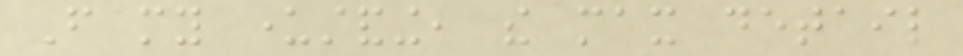From my understanding, the max detail
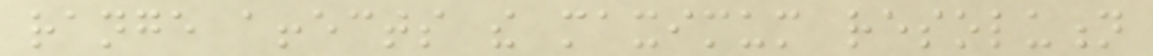range affects the maximum resolution
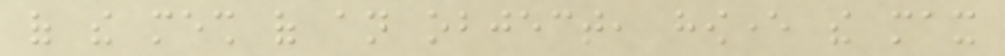of the mesh of an object, however the max
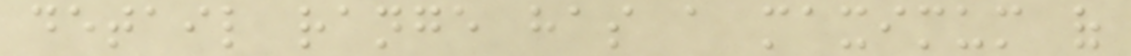detail range has a maximum of
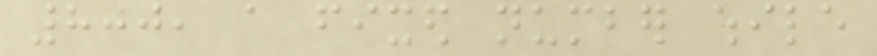800, a fixed number while
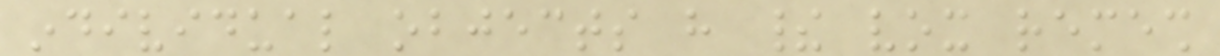individual objects have their vox remesh
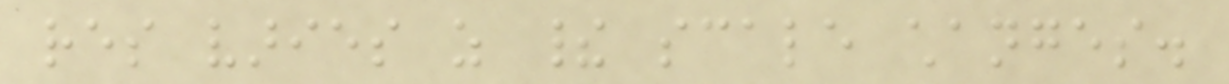res varies as their scale changes.
